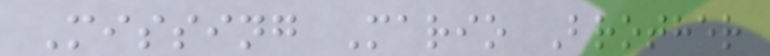Missing Mario Brother
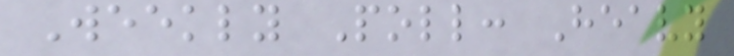Weekly Poll: Heavy
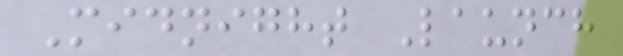Midnight Launch
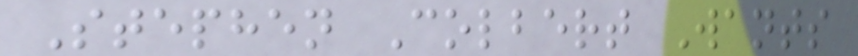Stephen Colbert Wants
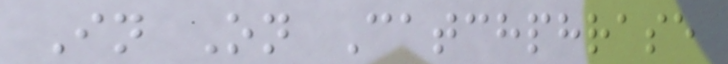In On Catchphrase
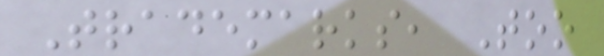Trademarks, Too
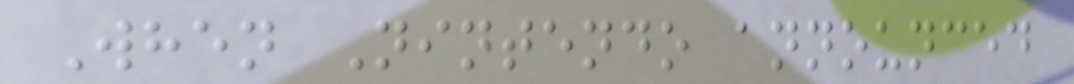When Nintendo announced
